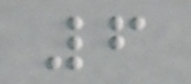6
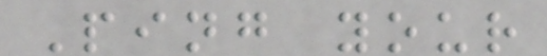Ping your
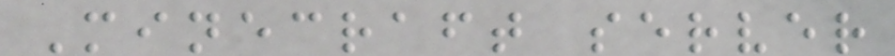Minecraft server
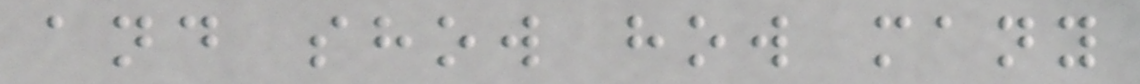and show how many
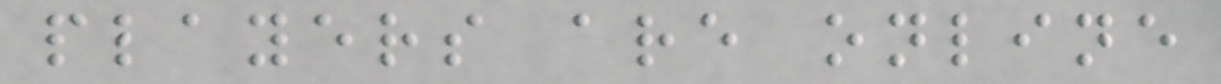players are online
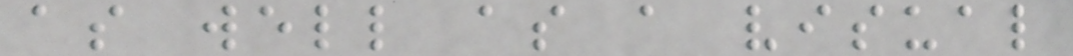as well as a visual
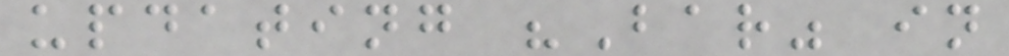updating "Bar" in
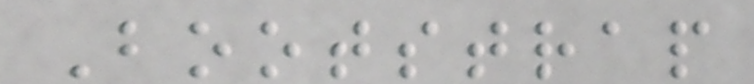Bootstrap
